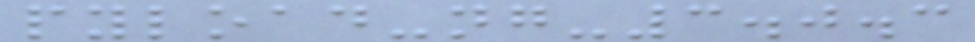pyload-ng-3.0.3
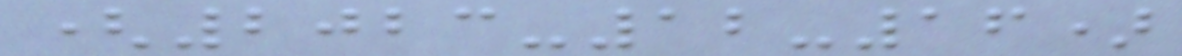(2023-12-16)
